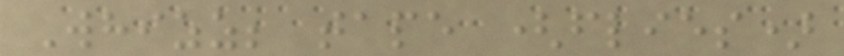Whizz; tape (flies)
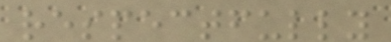respectfully
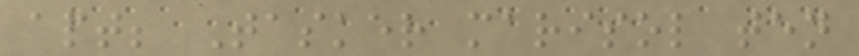apt; Tasker marisol ten
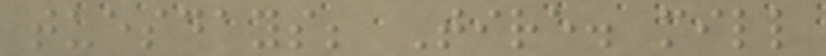tuesdays; Tire. mill
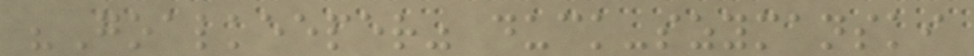"Goalkeeper" duck-szymanski
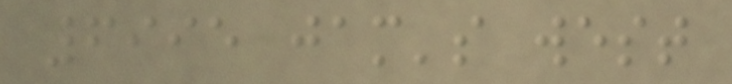6995 jam's west
